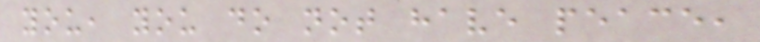you, you do not have peace,
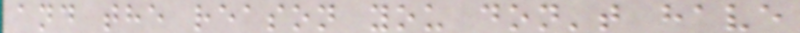and the reason you don't have
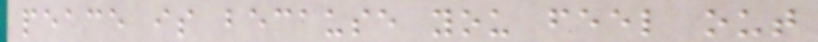peace is because you feel out
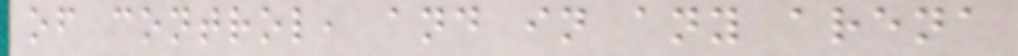of control, and in any arena
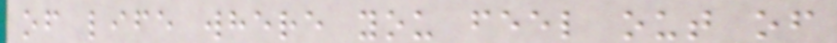of life where you feel out of
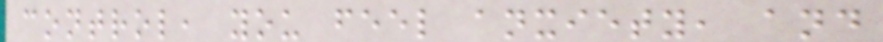control, you feel anxiety, and
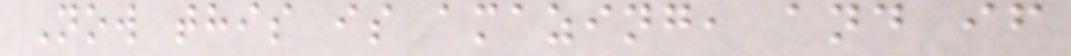Now this is amazing, and if
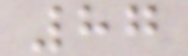87
